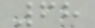68
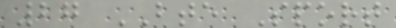27 BTE Sport
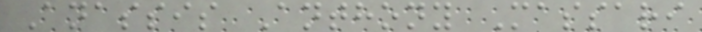Anassis Anthony Massari
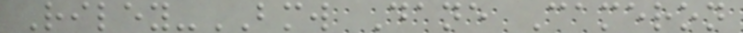Riley-BMW Dane Cameron
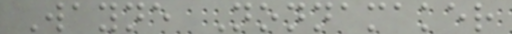Wayne Nonnamaker
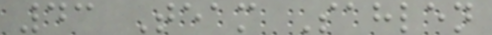43 Team Sahlen
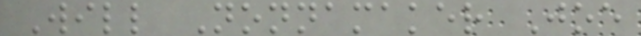Will Nonnamaker Joe
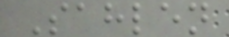Sahlen
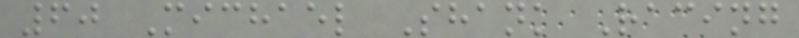60 Michael Shank Racing
